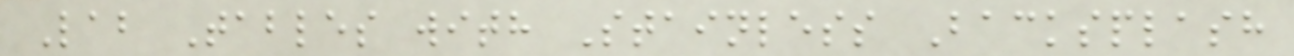Lab Tables with Stainless Backsplash
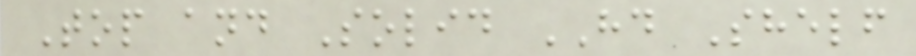Top and Solid HD Shelf
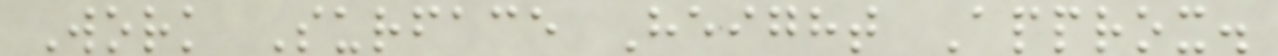Work Surface Height Approx.
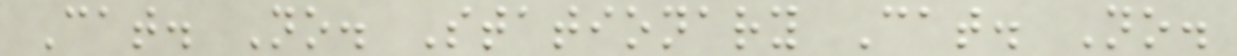Cat. No. Stationary Cat. No.
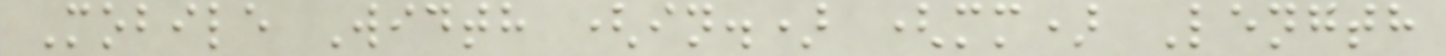Mobile Width (in.) (mm) Length
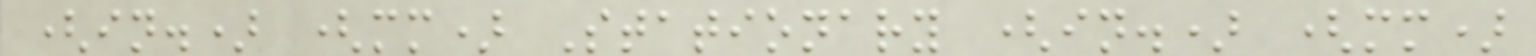(in.) (mm) Stationary (in.) (mm)
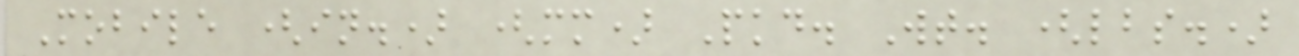Mobile (in.) (mm) Pkd. Wt. (lbs.)
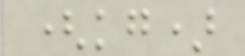(kg)
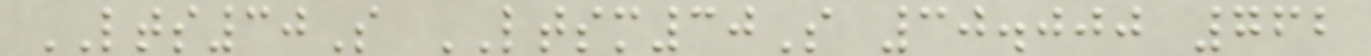LTS30S LTSM30S 30.000 762
